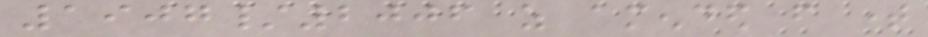1907/2006 as amended from time
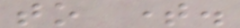to time.
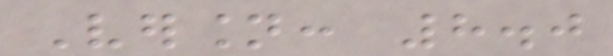Version: 8.0
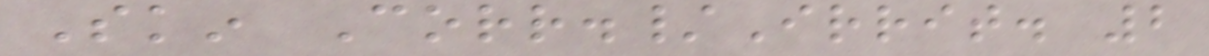Skin Corr./Irrit. 2
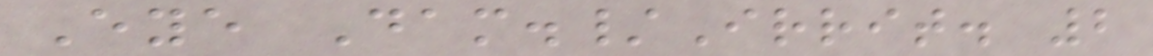Eye Dam./Irrit. 2
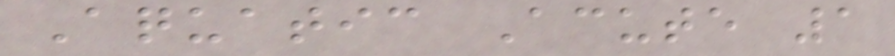Aquatic Acute 1
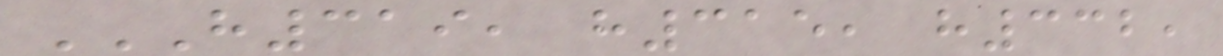H319, H315, H332,
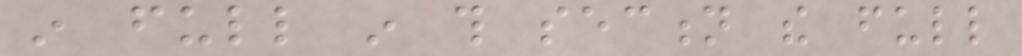in full in this section the full
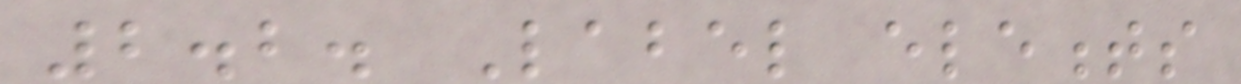2.2. Label elements
